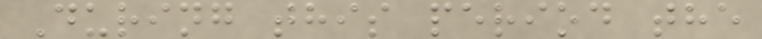During this period the
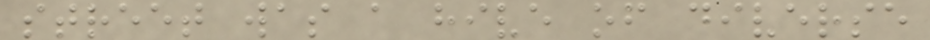street was a hive of diverse
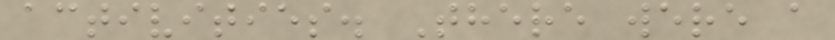activities. There were a
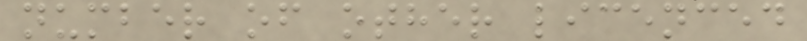number of other licenced
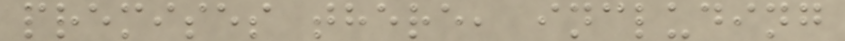premises there, including
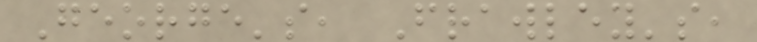George's, Frawley's,
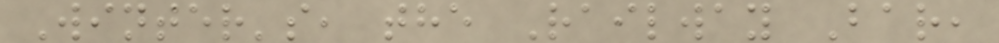Winter's, the Railway Bar,
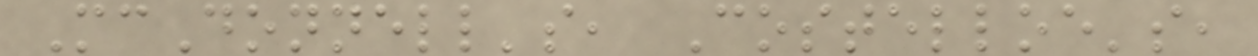McDonnell's, Costelloe's,
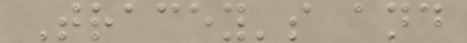Tracey's and
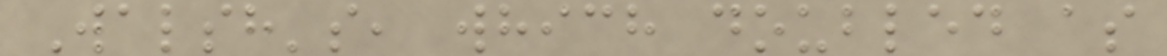Walsh's, which doubled as
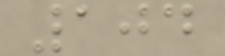104
